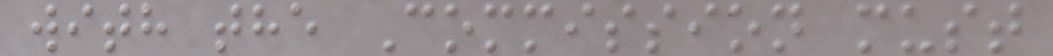with the Commission must
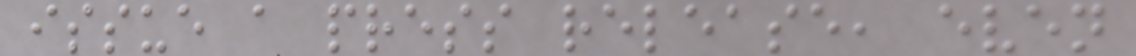issue a press release, even
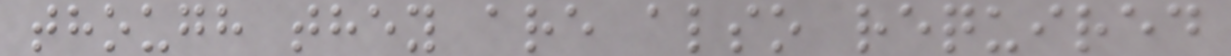though they are also required
